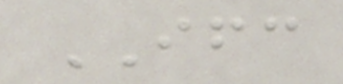IFC
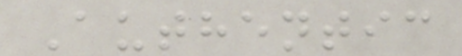Authentic
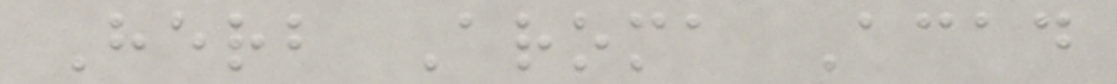Herb Aroma Acad
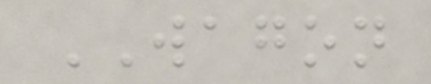WAGON
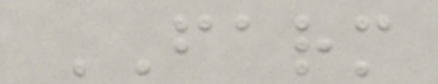FARM
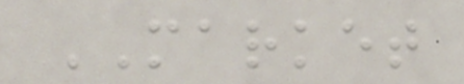MARKET
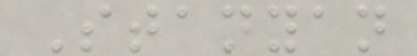Stanyan
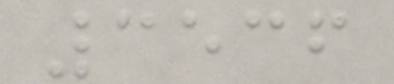3536
